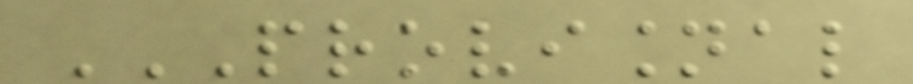PROVISIONAL
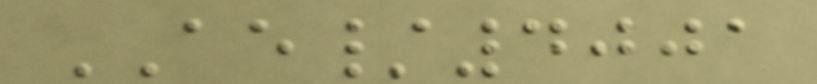AE/4001
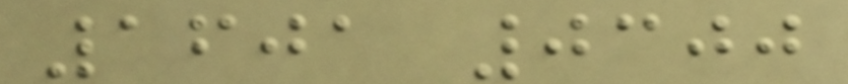1601 0300
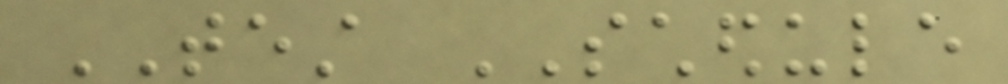TEST SCHEDULE
